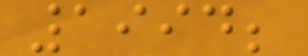1994;
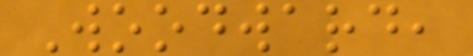Woodward,
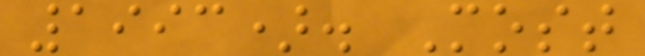1993). Most
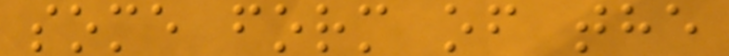some form of the
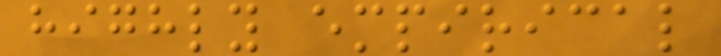highly empirical
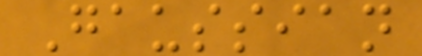Gaussian
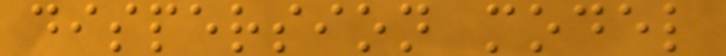dispersion model
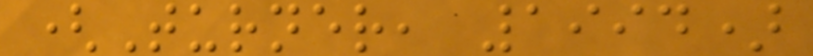(Turner, 1994)
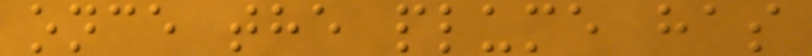once the plume has
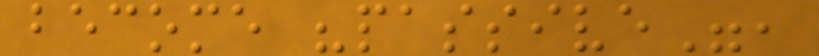become "passive",
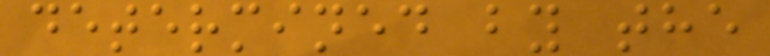determined by the
